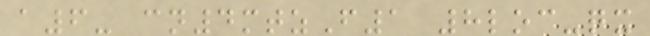a6- cn4mtzF1 8loc-qx
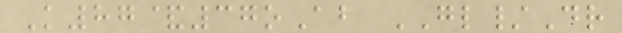K87&37oAb GL/Dr
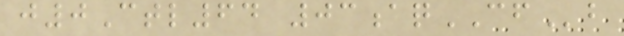j0Ctl64 03aqCFb
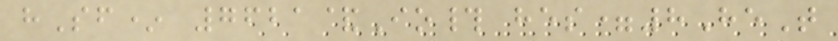hSf* 7621&Io# hes=8HeT
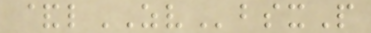&lZVbsxP
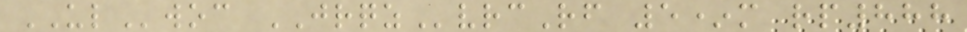ULwoc JRQZvrcRf 5*m rp888
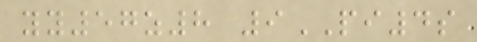yy57z8 9PI4s
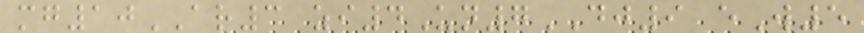mg10AR3 zi4Un7DJ9 eW5
